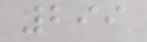299
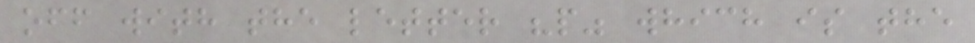off with the letter "p" which is the
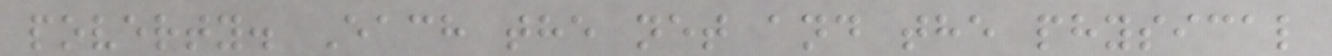poverty. Each the net and the physical
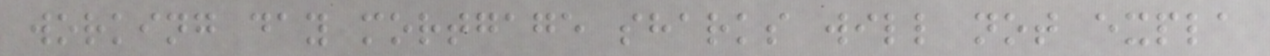working day mortgage sharks will not expla
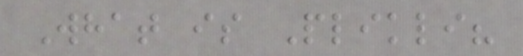What is Plikli?
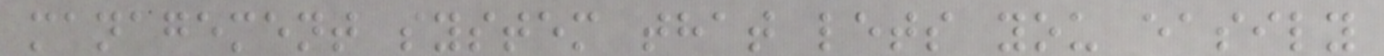management system that lets you easily
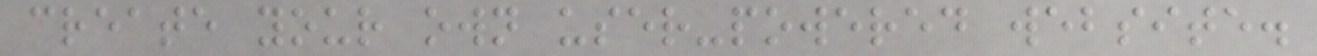create your own user-powered website.
